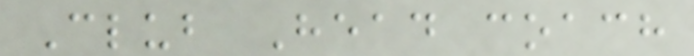Club Head coach
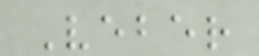Veber
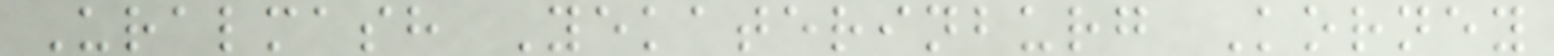Uralmash Yekaterinburg Korney
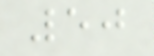50
